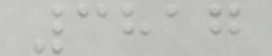3817
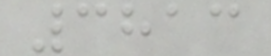3813
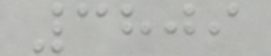3809
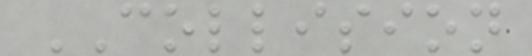COLLISION
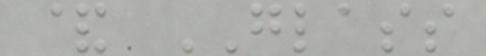& GLASS
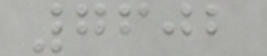7602
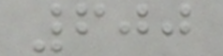600
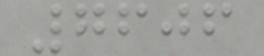7606
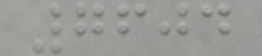7604
